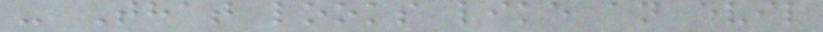- That looks like an evil
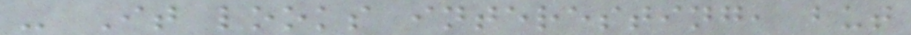- It looks interesting, but
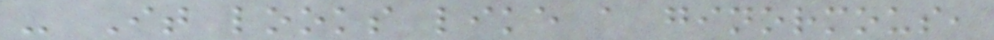- It looks like a ginormous,
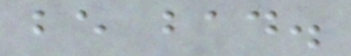be bad.
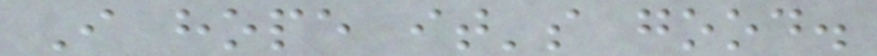I hope it's good.
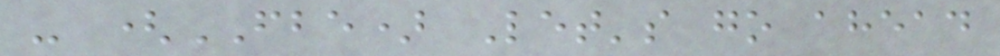- (FBE) Let's go ahead
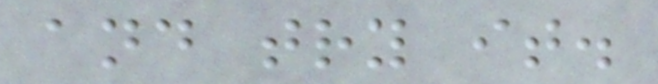and try it.
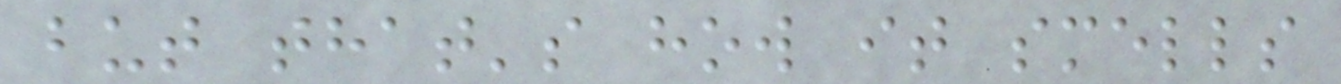but that's how it smells
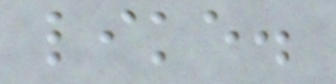like.
